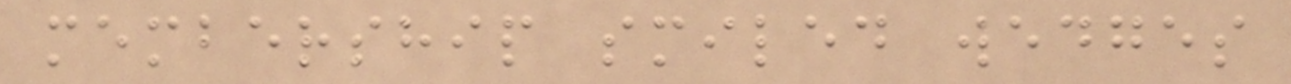membership smiled wedges
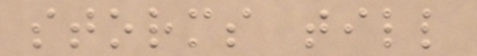storms till
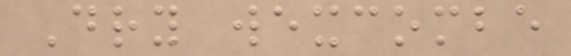Dry wexcombe
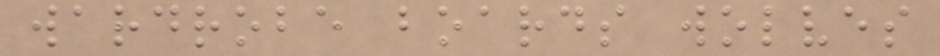wardrobe boards wolves
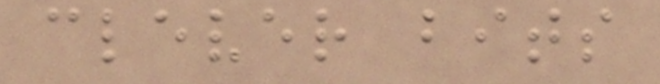clever bits
